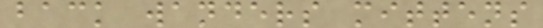back wanders mittens
